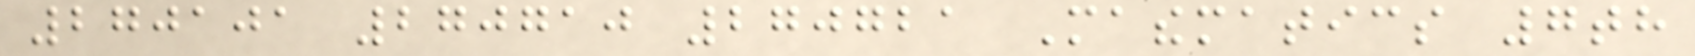270101 270710 270721 Mathematics 7th
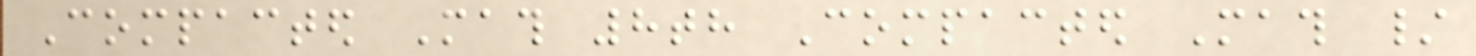Compacted Math 8th Compacted Math /
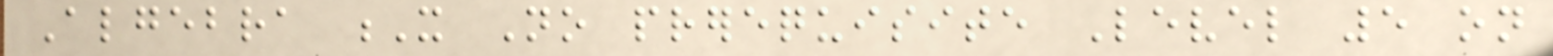Algebra X No prerequisite Level 5 on
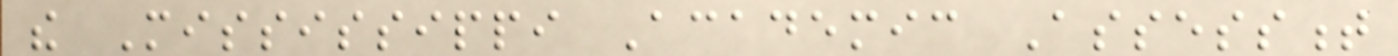the Mississippi Academic Assessment
